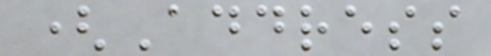(Address
